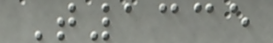T1335
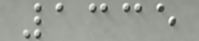1335
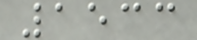1533
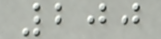200
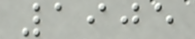1905
